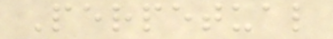Perpetual
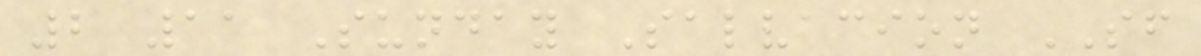2 11 Sunday Salvacion SF
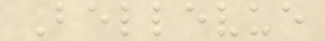Bellevue
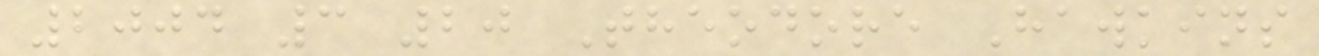2004 3 20 Theodore Hawkins
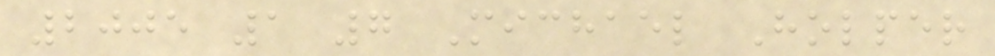2005 1 7 Michael Holper
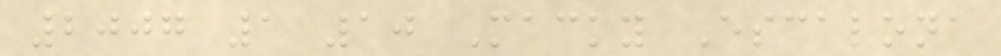2007 1 10 Macky Escalona
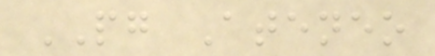PG Ateneo
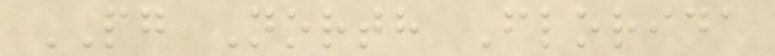PG North Florida
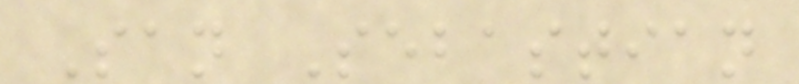San Sebastian
